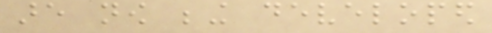are now being developed
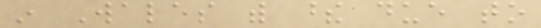in Wales with these due to
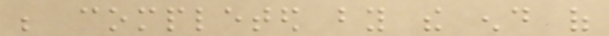be completed by the end of
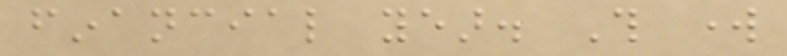financial year. This work
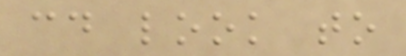could look to
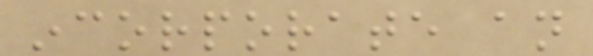incorporate an
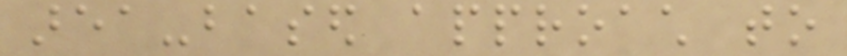area-based approach to
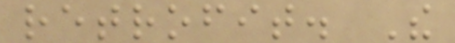retrofit. The
